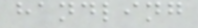handling
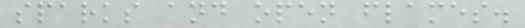sparks and open flames.
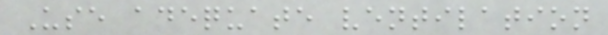Use adequate ventilation
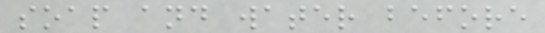soap and water before
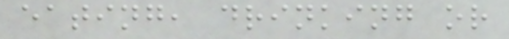eating, drinking or
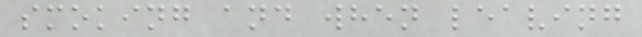smoking and when leaving
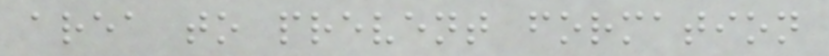area to prevent formation
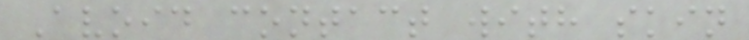Avoid contact with skin
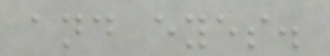and eyes.
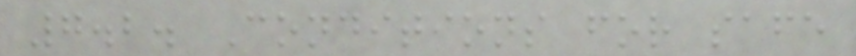7.2. Conditions for safe
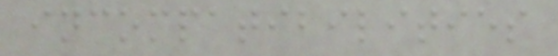incompatibilities
